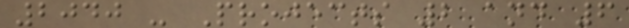2040 - Projects 2 and 6
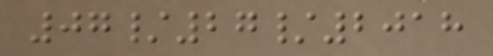07/27/2018
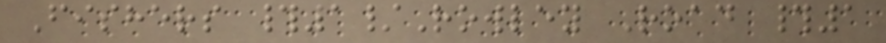Fishers #1/Rowley Road #1
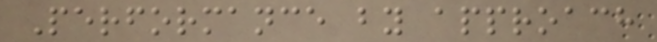Performance by approach
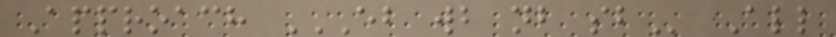Approach EB WB NB SB All
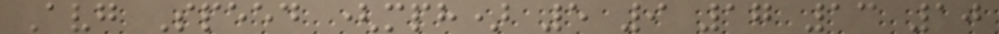Avg Speed (mph) 5 9 17 13 10
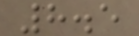8.5
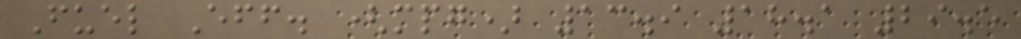Fuel Eff. (mpg) 13.9 18.1 29.5
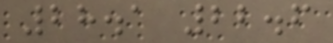28.1 22.6
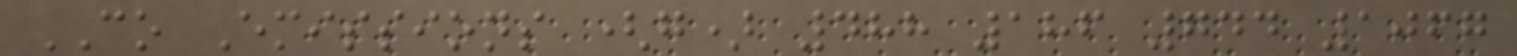CO Emissions (g) 488 186 744 1067
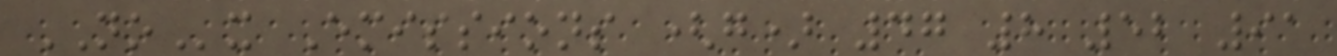NOx Emissions (g) 47 8 52 91
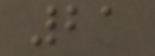21
